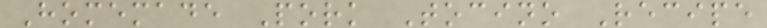Homemade Pork Tocino Recipe
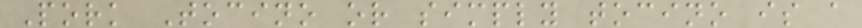Pork Tocino or simply tocino is a
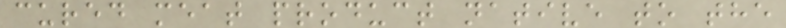cured meat product native to the
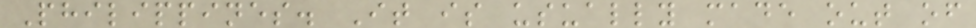Philippines. It is usually made out of
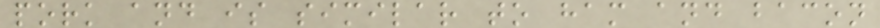pork and is similar to ham and bacon
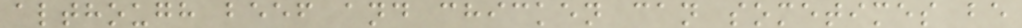although beef and chicken can sometimes be
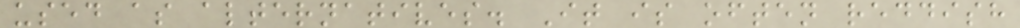used as alternatives. It is often reddish
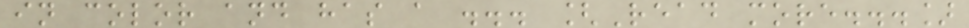in color and has a ... [Read more...]
